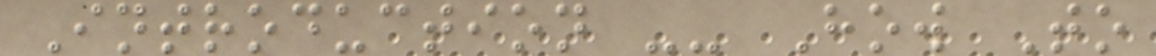Introduction -- How To
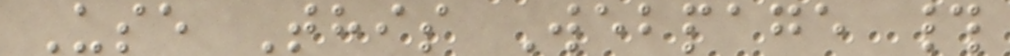Use This Webpage #
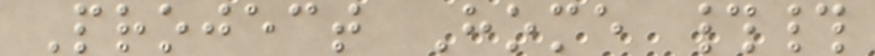Project Home ##
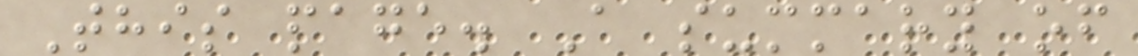This page. A summary of
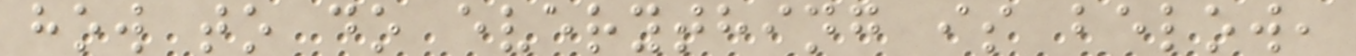how to do everything is below,
